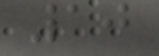10
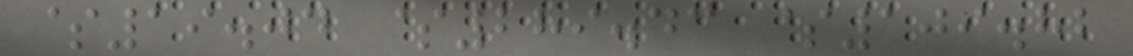$19.04 $289.43 $109.82
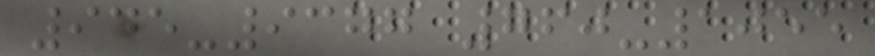945-9377 760-1055
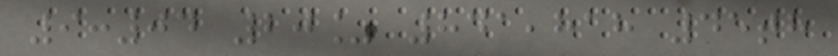9:04 20% 841,818 45th
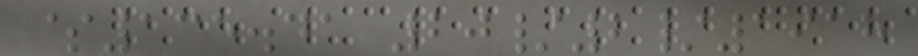$135.41 20/2/1918
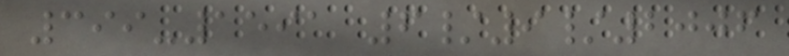399-1591 6/9/2006
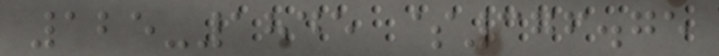125-1845 $376.75
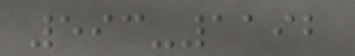593-1192
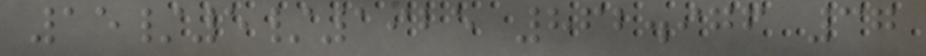15/5/1925 862.976 37
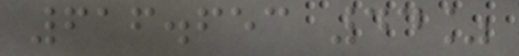616.653 44%
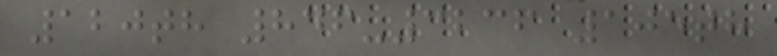120th 846-3236 105th
